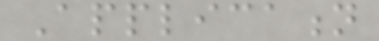Application
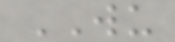WU
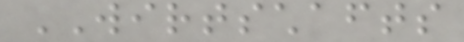WIRTSCHAFTS
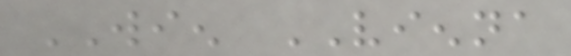WIEN VIENNA
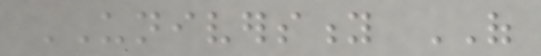UNIVERSITY OF
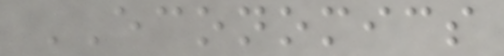ECONOMICS
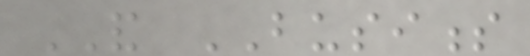AND BUSINESS
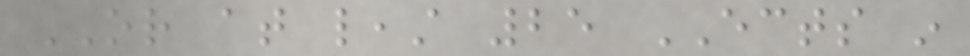OR at least 25 ECTS in
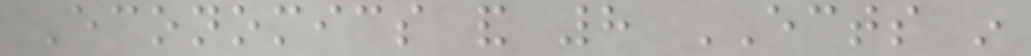Economics and 8 ECTS in
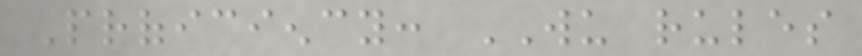Proficiency: WU rules
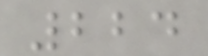224
